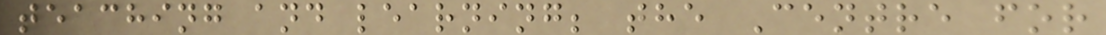teaching and learning; the Centre for
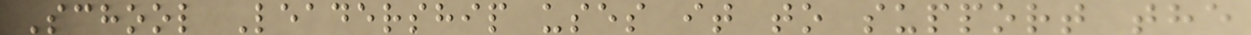School Leadership uses it to support the
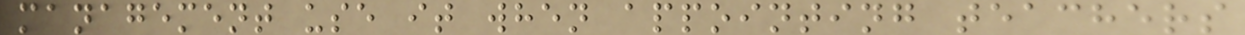management use it when appointing teachers
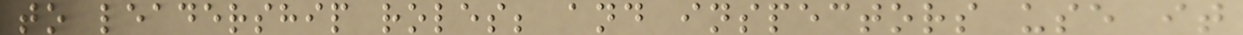to leadership roles; and inspectors use it
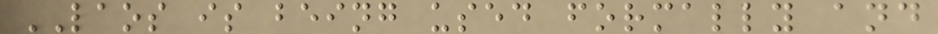LAOS is being used formally and
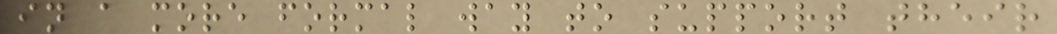in a more formal way to support their
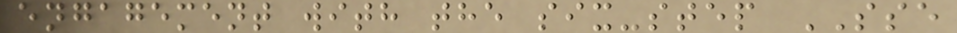engagement with the six-step SSE
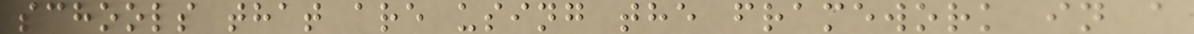schools that are using the framework in a
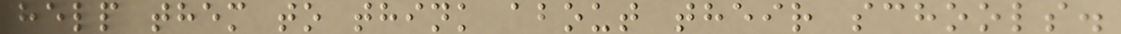help them to think about their schools.
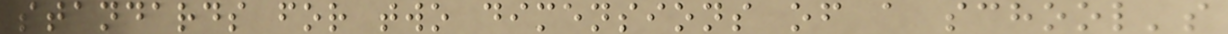standards for two dimensions of a school's
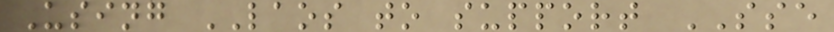Using LAOS to support SSE
